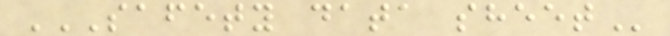SAFETY DATA SHEET
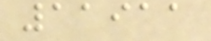11911
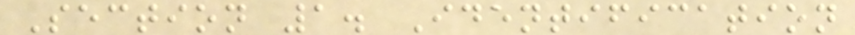Section 1. Identification
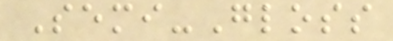Semi-Gloss
